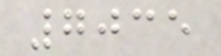7035
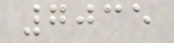7035
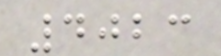4023
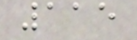115
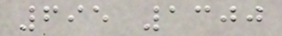695 1300
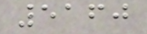5160
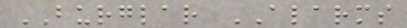BURGLAR ALARMS
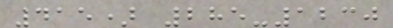415) 285-1230
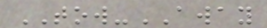TOW-AWAY
